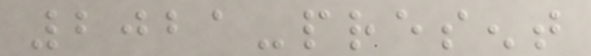2021-present
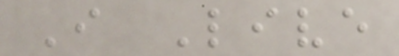I Live
